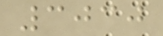3030
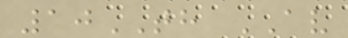10TH AV
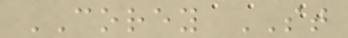COREY ST
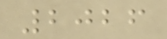2026
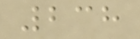238
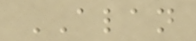ALAN
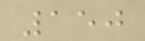150
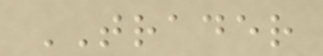TRADER
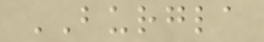BURGLA
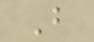B
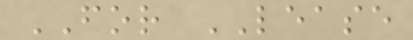FOR LEASE
